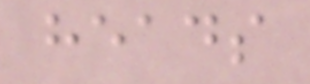heads
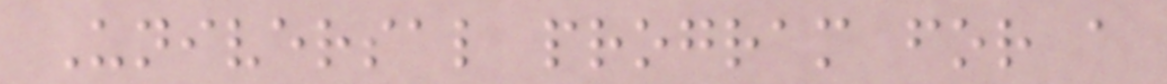Universal program for a
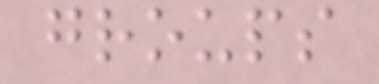groups
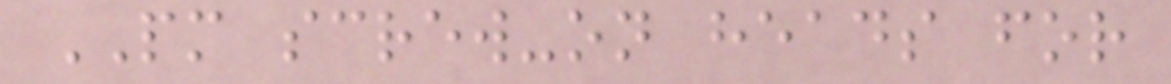PM screw-on heads for
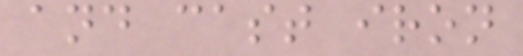and cast iron
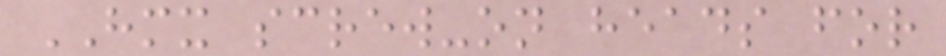HMX screw-on heads for
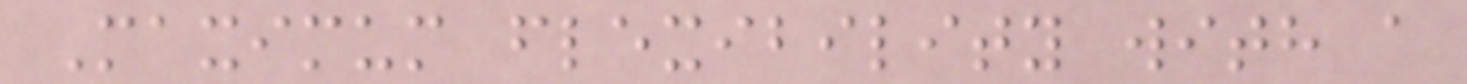Maximum flexibility with a
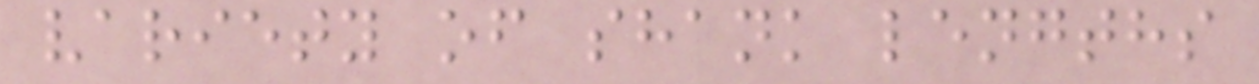variety of shank lengths
